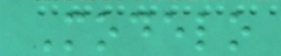Modelo
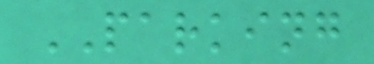PARKING
